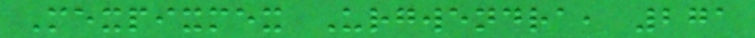Mexpixmex Urgwendra, 271
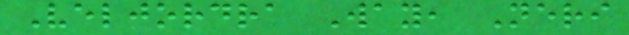Veljordra Way, Neri
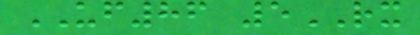UF86 5RX
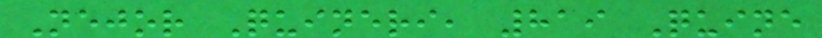Nejor Quineri, 819 Quine
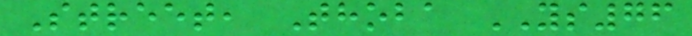Street, Thoba YS76
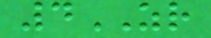4ZR
